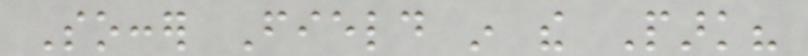Soccer Field in the Park?
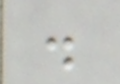.
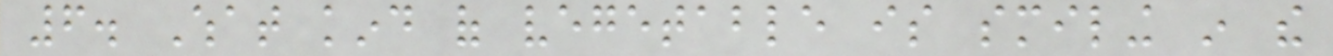6. What kind of vegetable is smiling in the
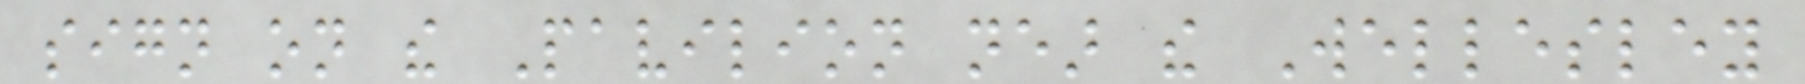sign on the Pavilion near the Wellesley
